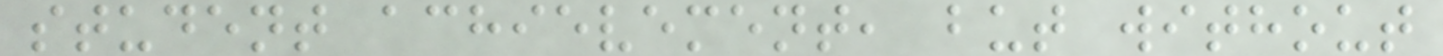student achievement, but without
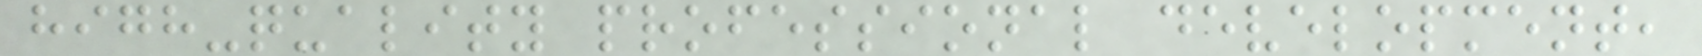high-quality professional development,
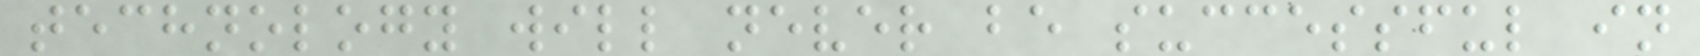technology will never be successful in
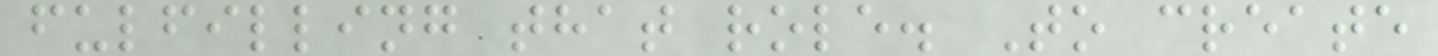fulfilling that role. To create
